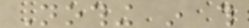Nothing in this
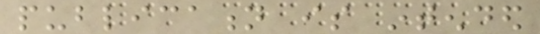publication is intended
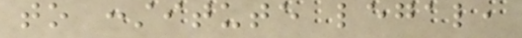to constitute legal,
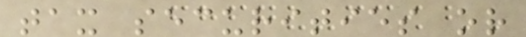tax securities or
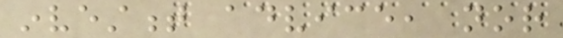investment advice, nor
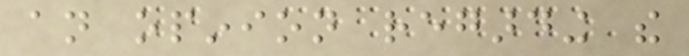an opinion regarding the
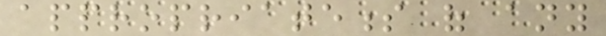appropriateness of any
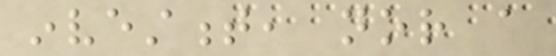investment, nor a
